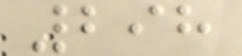298
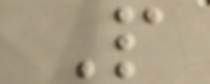P
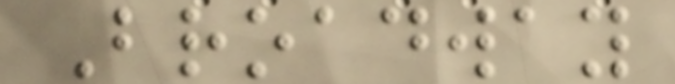Broadway
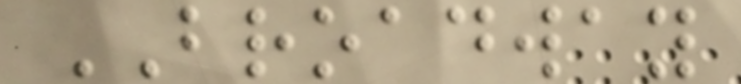BROADWAY
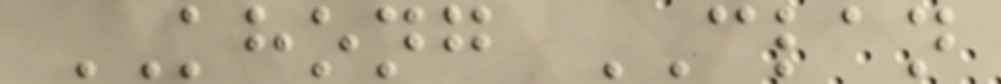KHONG CLAN
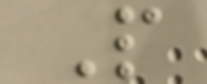P
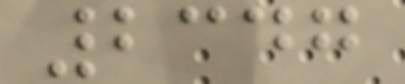2347
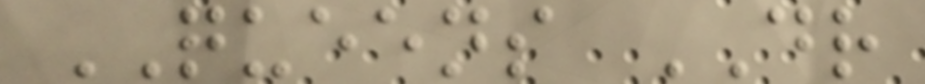QUEENS DR
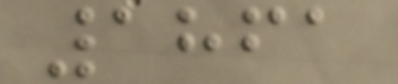1861
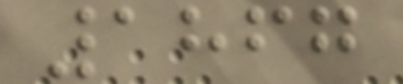1867
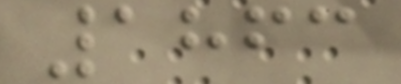1863
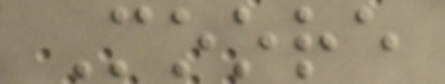Moore
